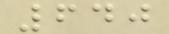640
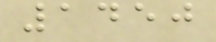1450
